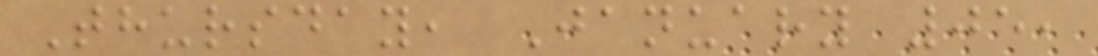Thursday, January 05,
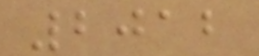2012
